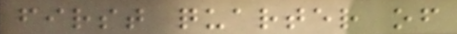first quarter of
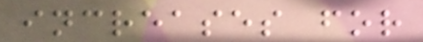increases for
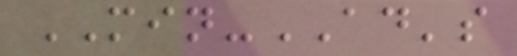MIN-AD's
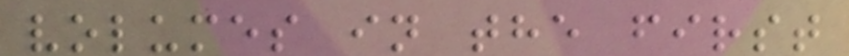volumes in the first
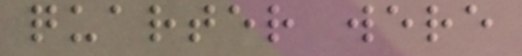quarter were
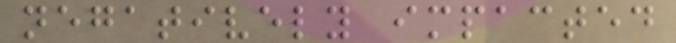negatively impacted
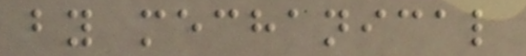by mechanical
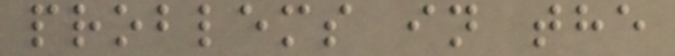problems in the
